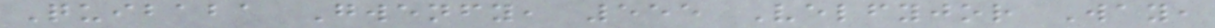Quibaba Gwenfy, 555 Velfyjor Way,
